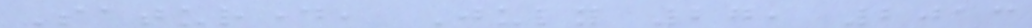Saturday, July 27, 2013
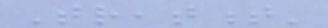Treatment'
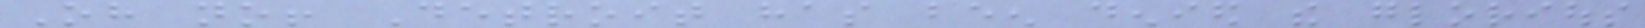Oh no! Detroit has been denied the glorious
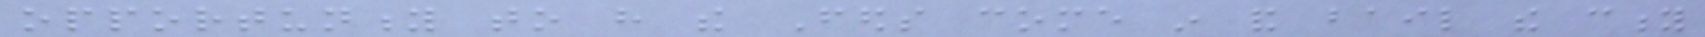opportunity to have the Feds come in and bail the city
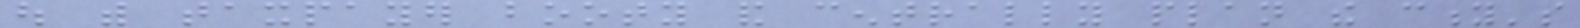out with taxpayer booty and centrally plan the city's
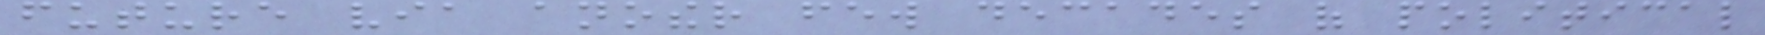future via another few decades of political
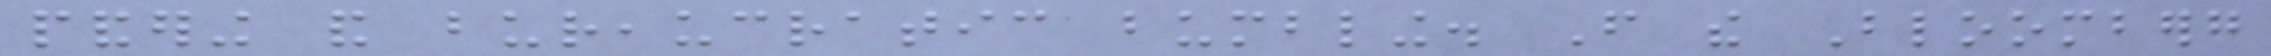pandering and bureaucratic bumbling. From the Bloomberg
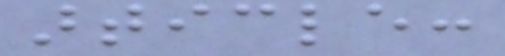article:
